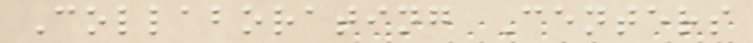Collaborating Centers
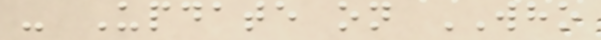- Update on WHO
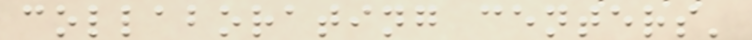collaborating centers'
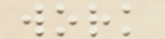work
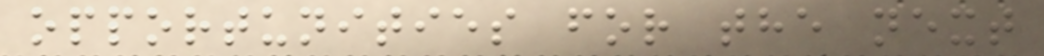opportunities for the next
